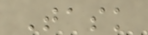Task
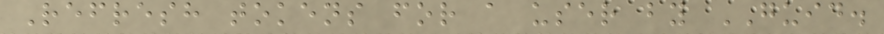Refresh tokens for a user by GUID.
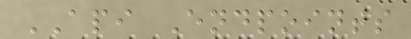API Endpoints
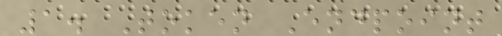1. Token Endpoint
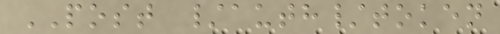POST /auth/token
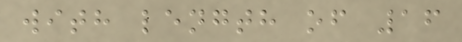with length of 16
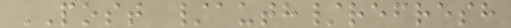POST /auth/refresh
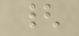{
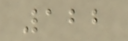122
